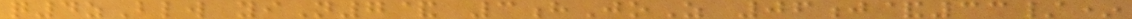q4zBlw yiN7& 3hJoZ 06j&33/*
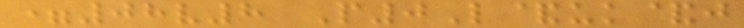=08v8 P0L&uk&j
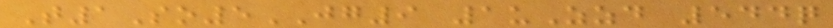T1So5JG9 1uZzd 544q
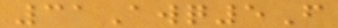31Awq5F
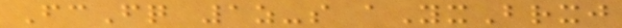FcFq 1z-s aYxBrxj
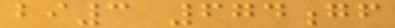bi3 674gf
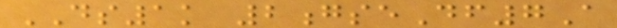DS1k 2gseDf7A
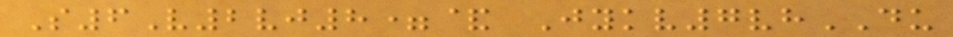S6V2vj8=& Jykv7vhDU
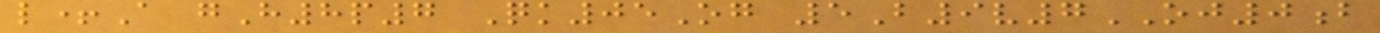l+A gH8p7 Qk05Og 5B9v7OJ0b
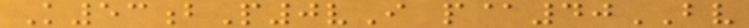K53bP0vI p@40BV
